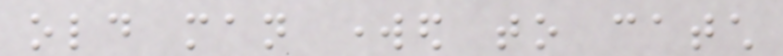old man worked to catch
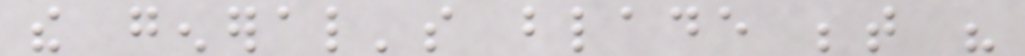the general's blade between his
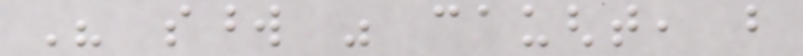His sword was caught, but
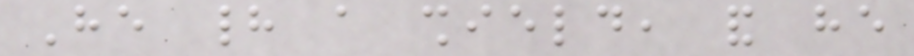He had a shield, and he
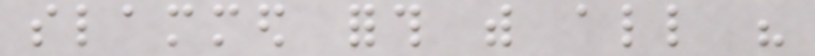slammed forth with all his
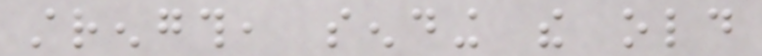strength, sending the old
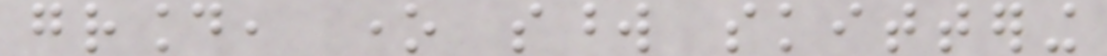ground, one sword skittering
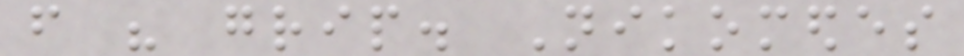from his grip. Nikomedes
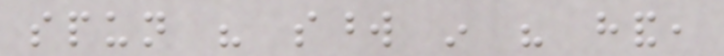spun his sword in his hand,
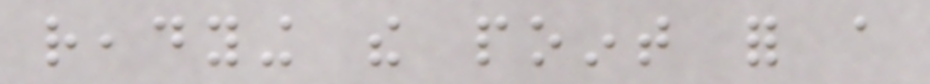readying the point for a
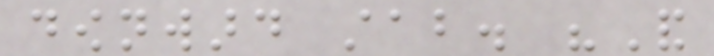downward stab. "And
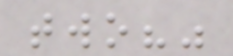two?"
